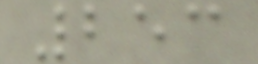253
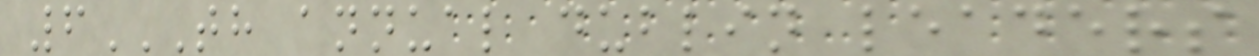6TH ANNUAL DUBLIN LEADERS
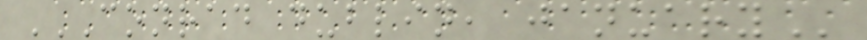CONRAD DUBLIN, JANUARY
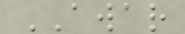AWAR
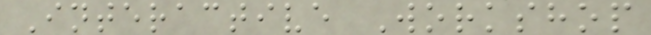Interactive Workshop
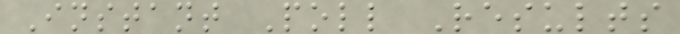Instant Poll Results
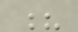?
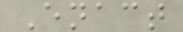Enact
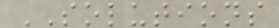SOLUTIONS
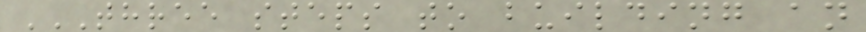THREE STEPS TO BUILDING AN
